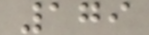179
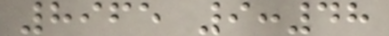8965 9:48
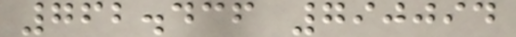762.436 790094
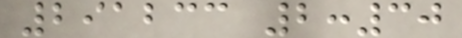291233 2:30
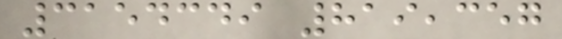3154349 819,357
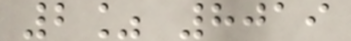2% 8019
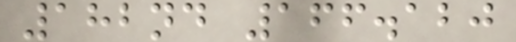182nd 166.120
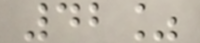42%
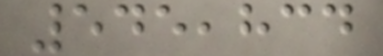545,834
